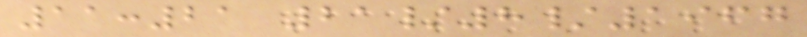11:21 21/8/1967
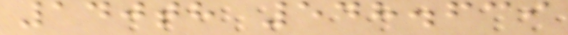140th 548.639
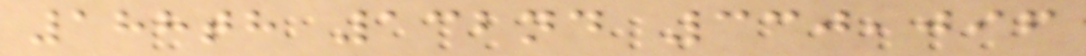188th 132nd 330,096
